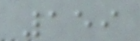159
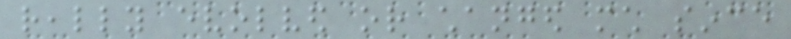really evolved or changed much since
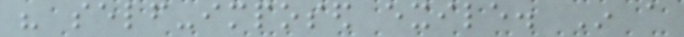his self-imposed exile. In a
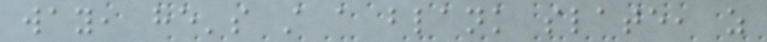way, he's still a blank slate, as
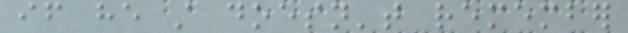if he still doesn't remember
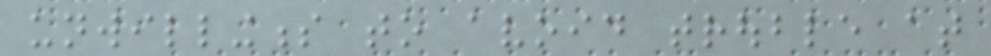unwillingness to avoid trouble at
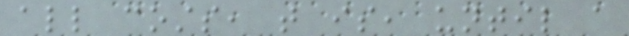all costs, that is, until a
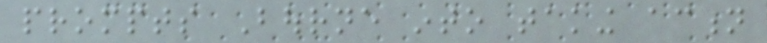prompts Bourne into taking action
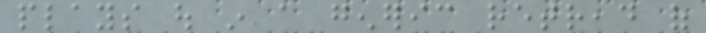plays out in a generic retread of
